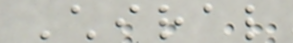Chiral
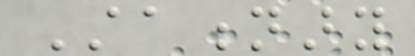Stationary
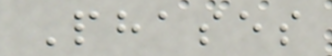Phases
